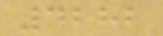4282
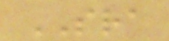SRA
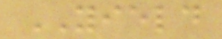YIELD
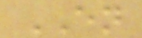EN
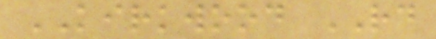KIRKWOOD RD
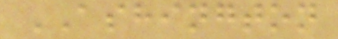ASHINGTON
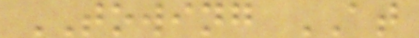TOWING AT
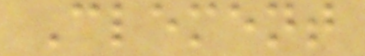Clement
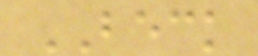BECK
